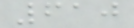610
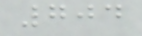704
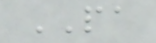PA
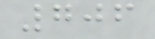706
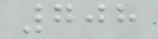708
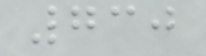730
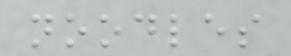noodles
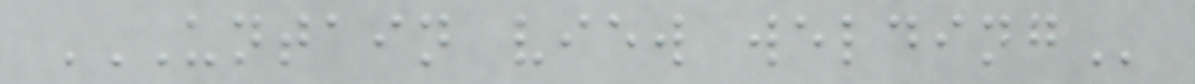UNTAIN VIEW WELDING
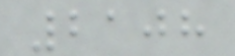2108
